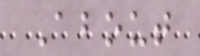About
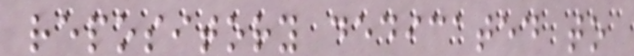repository dedicated to
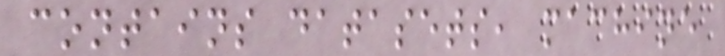contains datasets, machine
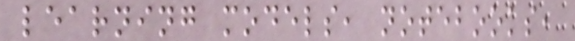learning models, notebooks,
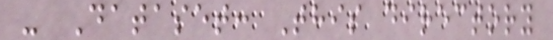- Dataset: This directory
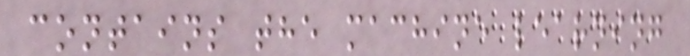contains the machine learning
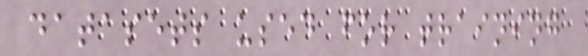datasets used for training
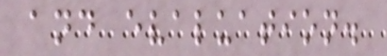and evaluation.
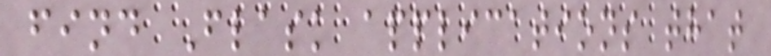find Flask applications that
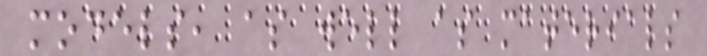models, as well as materials
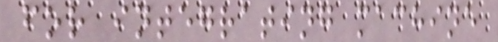for integrating machine
